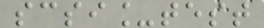scsi_test
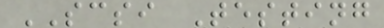SCSI Testing
